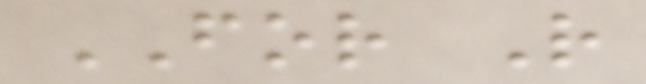FOR R
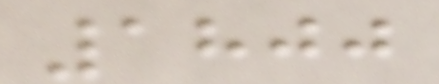1800
